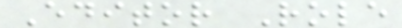Editor Role
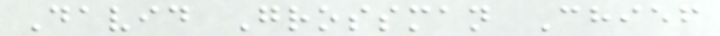David Grossman Chief
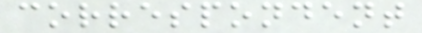correspondent
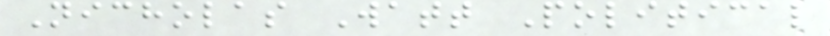Nicholas Watt Political
